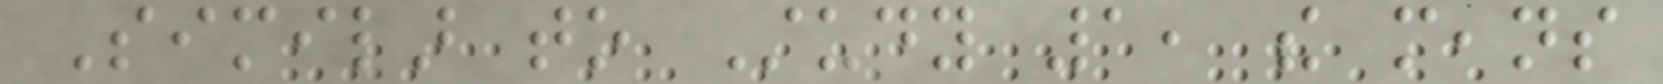Similar to Study 1, the means
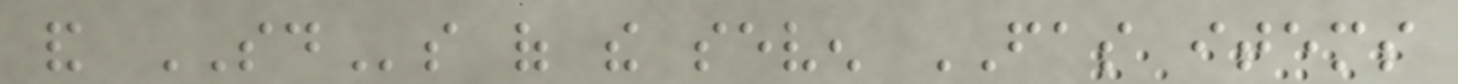and SDs of the seven FAS items
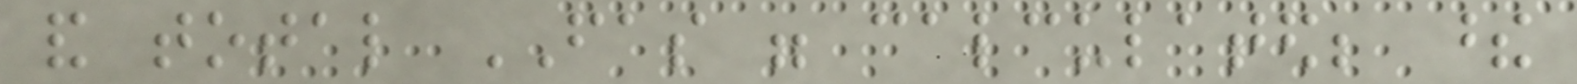and total FAS were calculated; these
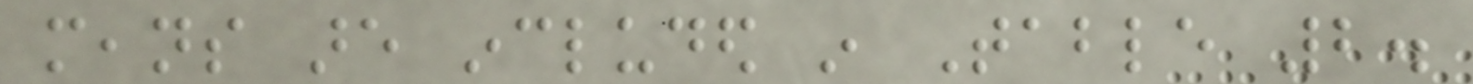means are included in Table 2.
